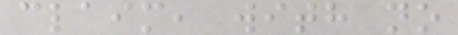claim, with no
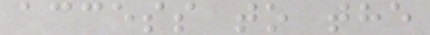access to the
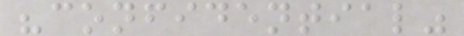"confidential"
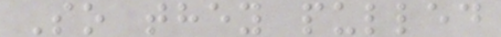So they pulled
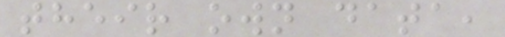their own data,
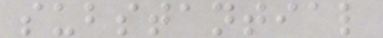substantial
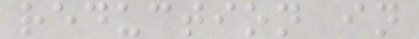reduction in
